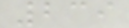239
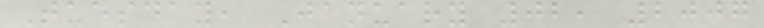Tuesday, January 02, 2007
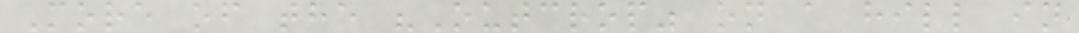More of the "Outcrop" on a hill in
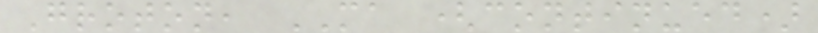Groton, MA (continued)
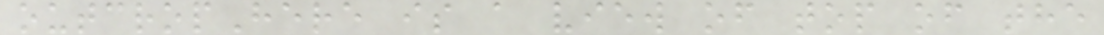outcropHere is a view of top of the
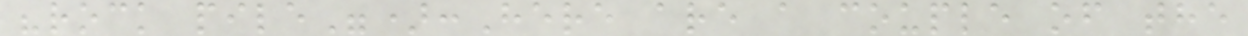"rock pile"):Here are a couple of the
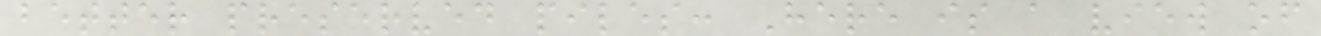better preserved piles: Here is a view of
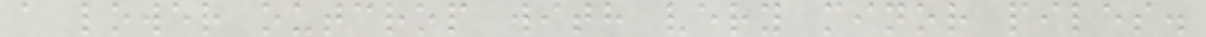a lower outcrop with very minor piles.
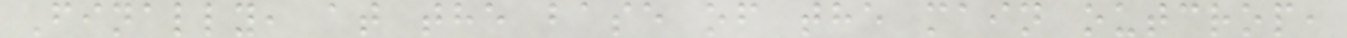Finally, at the base of the main outcrop,
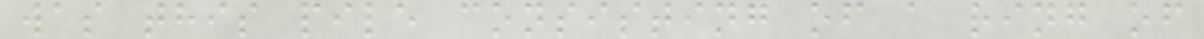was this pile consisting of a ring of
